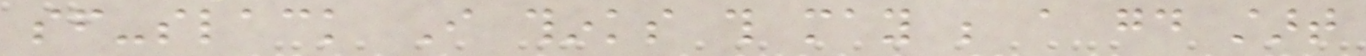sf-slack I thinks this may be a good start
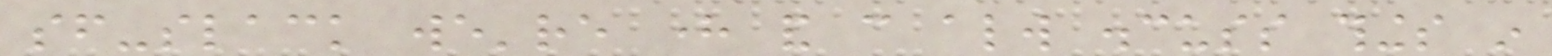sf-slack we're here and can always discuss things in
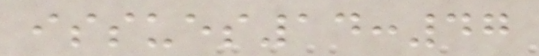issues14:47
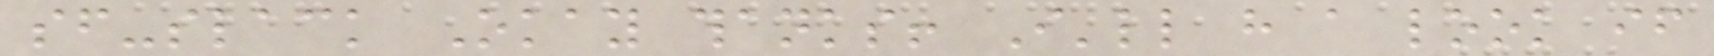sf-slack Okay thanks! I'll have a look if
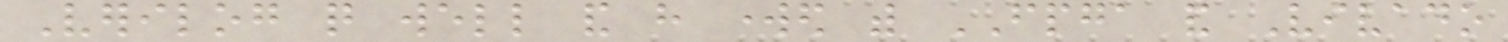Verilog quite well and have worked with FPGA and Vivado
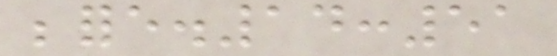before.14:51
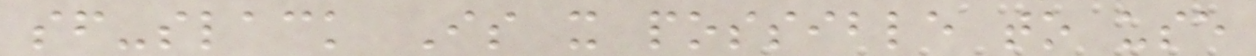sf-slack Is it possible to use
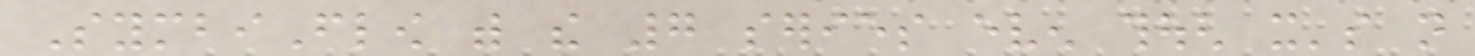SymbiFlow with the 7 series even though it's not
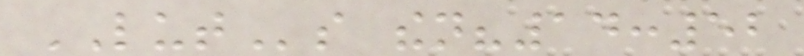LUTs then?14:52
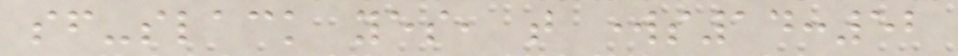sf-slack yes, that works14:52
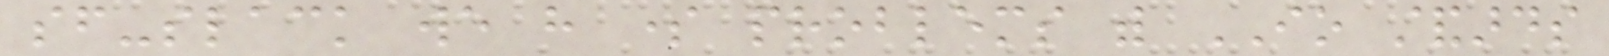sf-slack we have some problems with IO standards
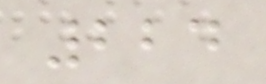224
